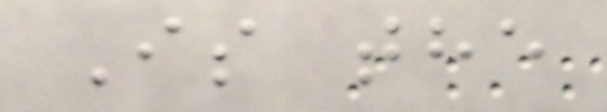Is the
